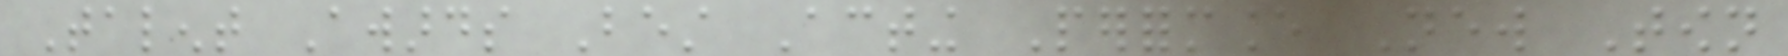Talent Awards Best Acting Performance New Town
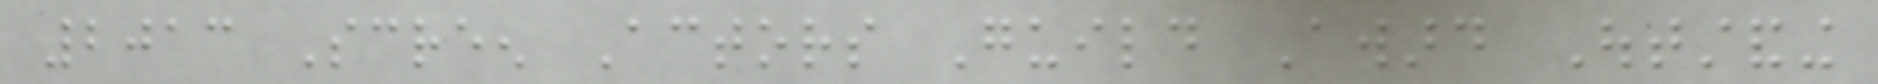2013 Screen Actors Guild Award Outstanding
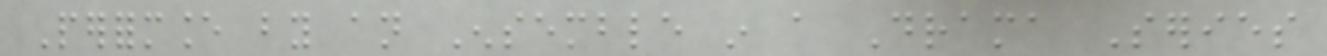Performance by an Ensemble in a Drama Series
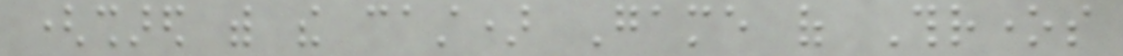(shared with the cast) Game of Thrones
